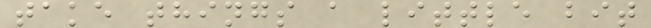take things a little bit
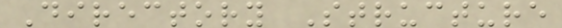Directory Structure
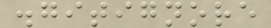.gitignore
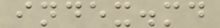index.md
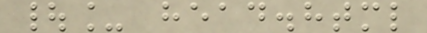|_ head.html
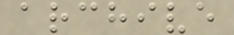archive
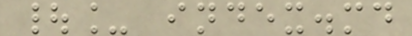|_ index.md
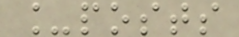_posts
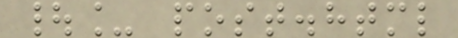|_ post.html
